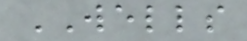WELLS
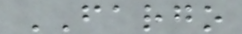FARGO
